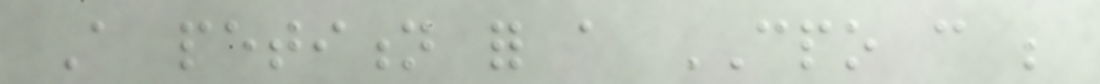A petition for a CPO can be
